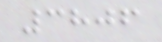3806
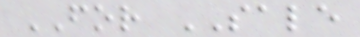FOR SALE
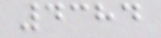4384
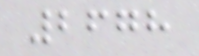2678
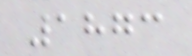1873
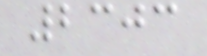2303
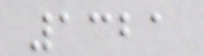1321
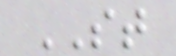ST
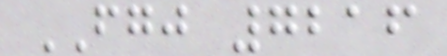FGJ 7216
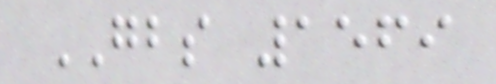GBS 1569
